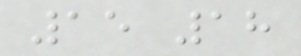15 18
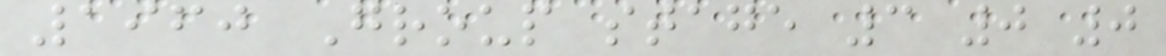1960 Group stage 3 0 0
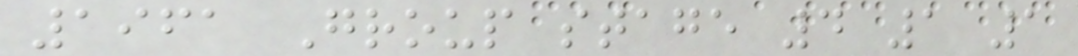1961 Group stage 4 1 1
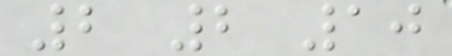2 2 10
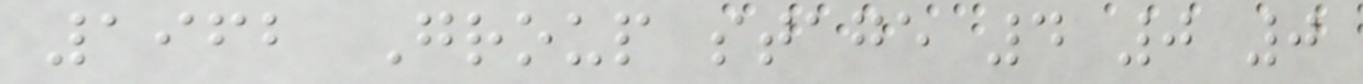1962 Group stage 4 0 0
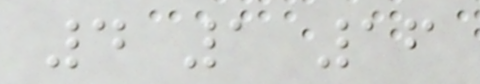4 1 16
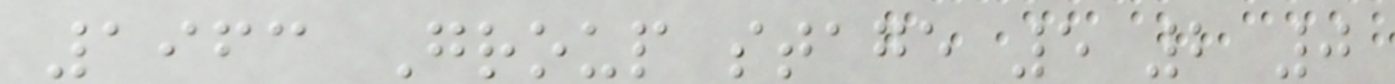1963 Group stage 5 2 0
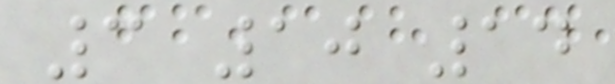3 10 14
